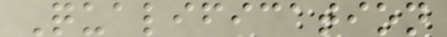Qualification
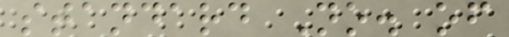standard No. of
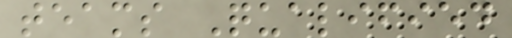teams Qualified
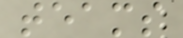teams
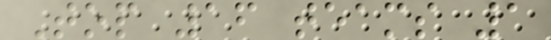Top 16 teams 1
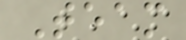Team
